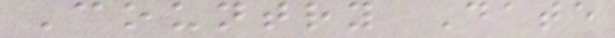Country Date
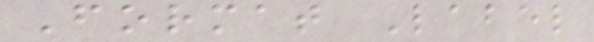Format Label
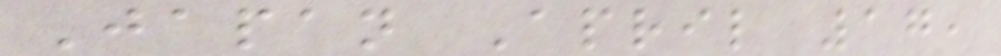Japan April 17,
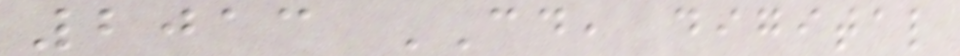2013 CD, digital
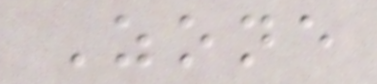Zone
